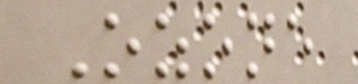Ozone
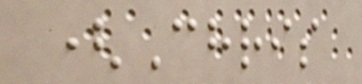(Chris
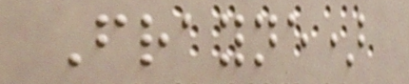Frayne)
